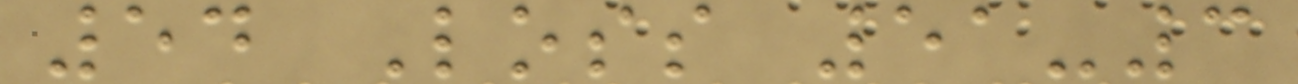54 Loss 51-3
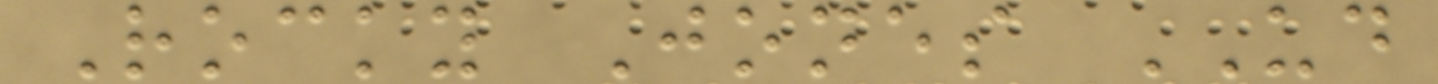Rocky Jones UD
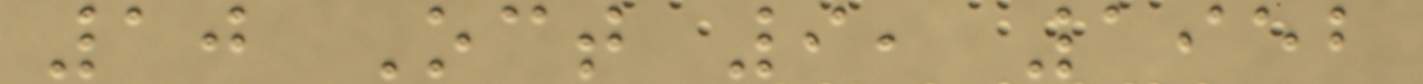10 Oct 9, 1952
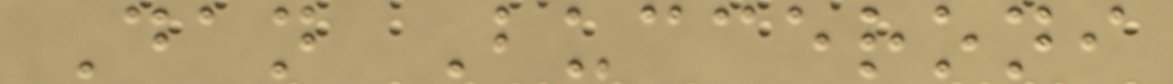Dan Bucceroni
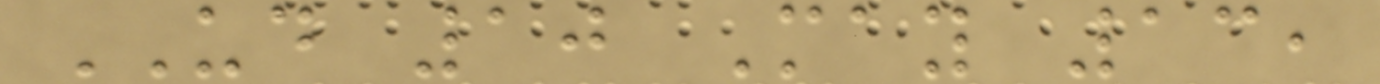UD 10 May 13,
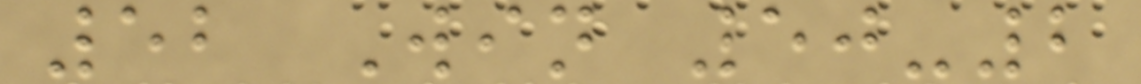52 Win 50-2
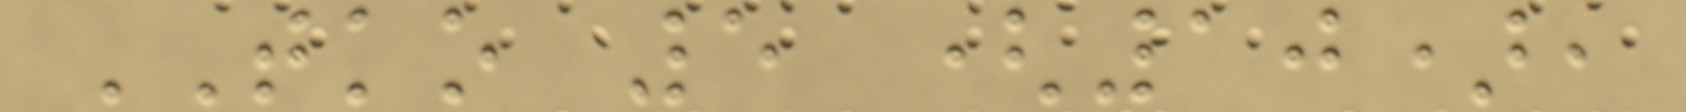TKO 5 (10),
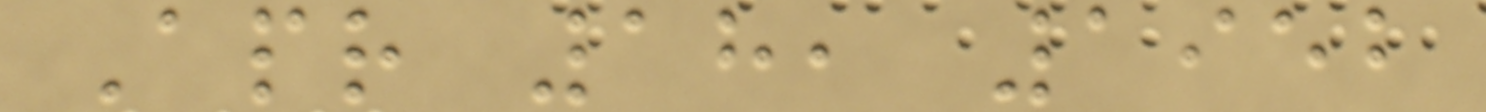Apr 18, 1952
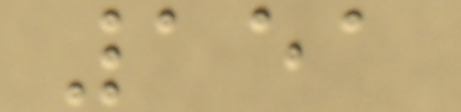151
